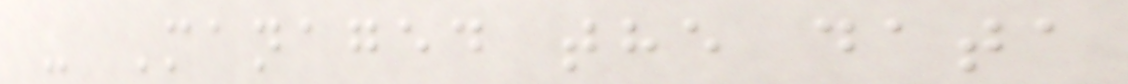- Managed the data
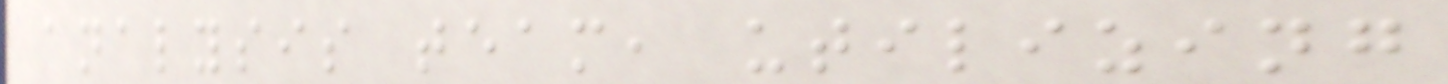analysis team, utilizing
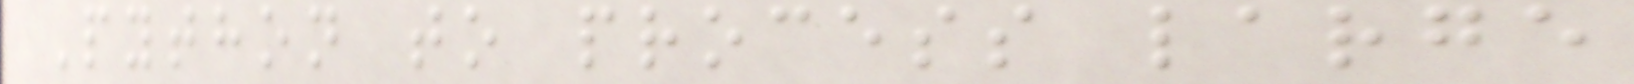Python to process large
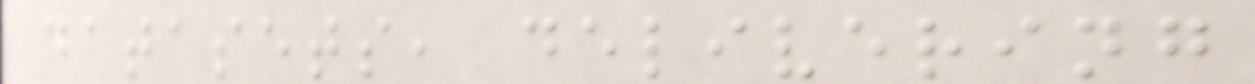datasets, delivering
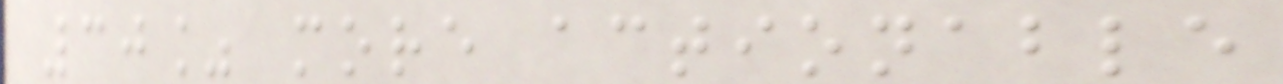30% more actionable
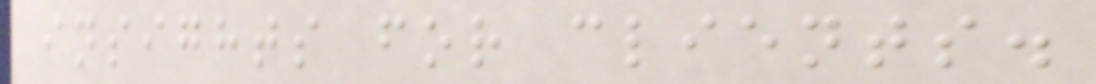insights for clients.
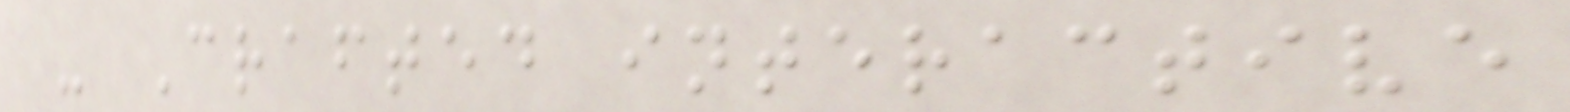- Crafted interactive
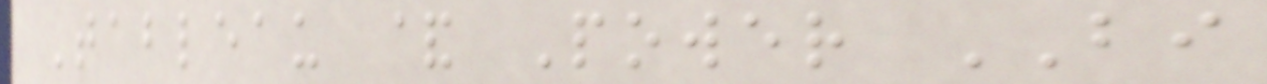Tableau & Power BI
